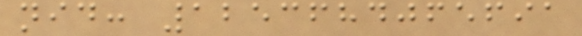nid: 1253684065691
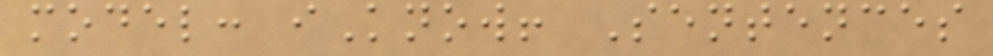model: iKnow! Sentences
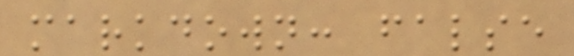markdown: false
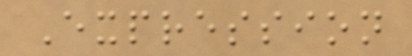Expression
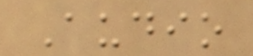Audio
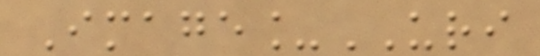Image_URI
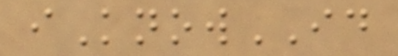iKnowID
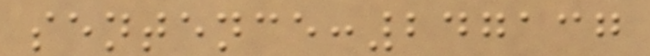sentence:247137
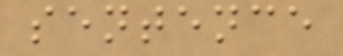sentence
